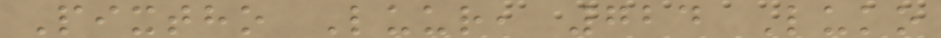Pixtho Luur, 724 Luko
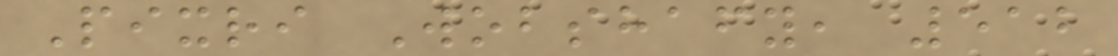Pixri Wobshafy, 512
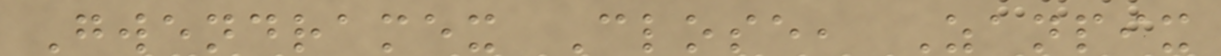Gwendramex Close, Zanpix
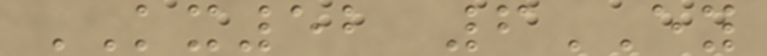KX52 6EY
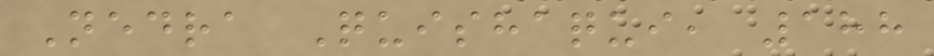Nedra Quishaqui, 188
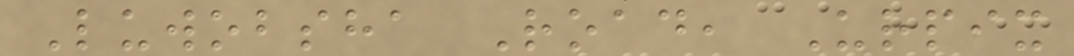Luwobsha Road, Urpix
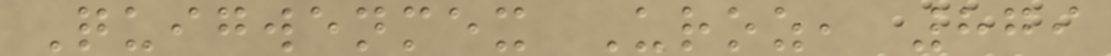Quigwenmex Uroz, 879
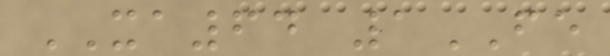XA64 1FE
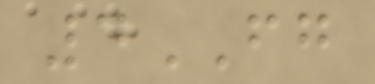4FG
